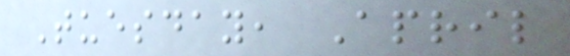Tuesday, April
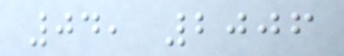04, 2006
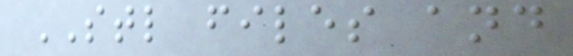STL files and
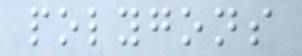polygons
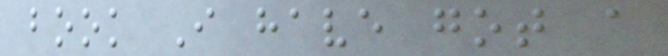book I have got a
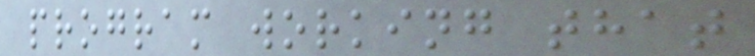program working that
